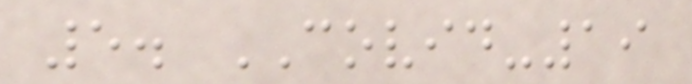5. COVID-19
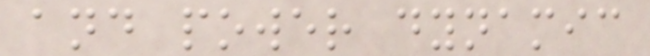and power dynamic
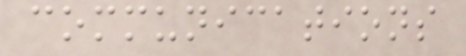communications
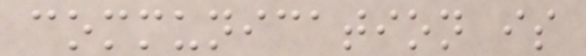communication is
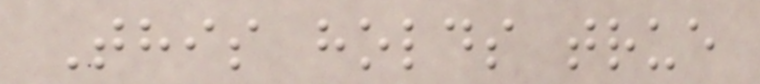This holds true
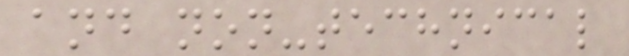and non-technical
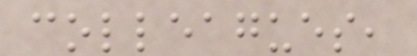colleagues,
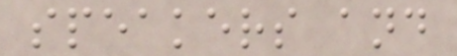speakers and
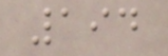194
